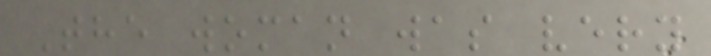The woman was very
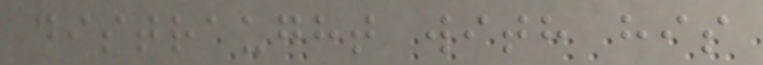distraught with his
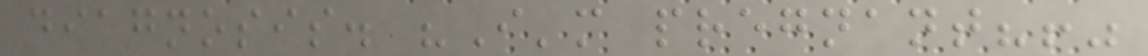diagnosis. "I'm pregnant?!"
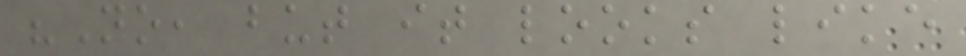"No, but it looks like
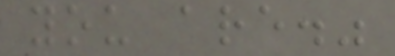you are."
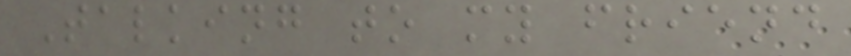Talking to my friend
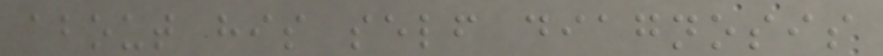about his self diagnosis
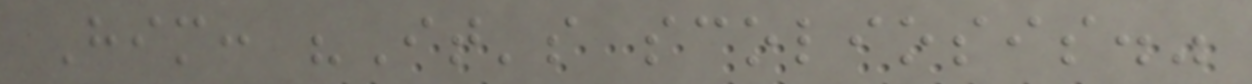Him: "It's scoliosis."
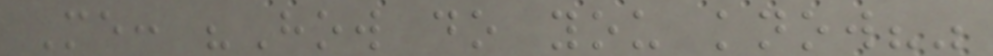Me: "How do you know?"
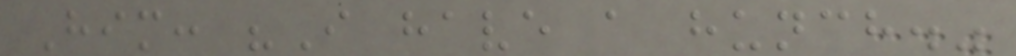Him: "I have a hunch."
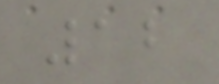12
